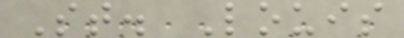St. Louis
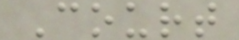Court
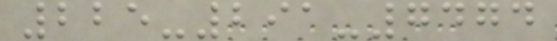225-291-7474
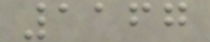1167
